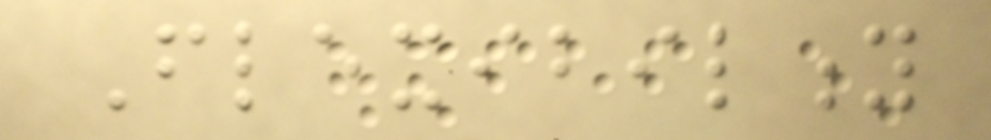Flexibility
